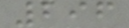296
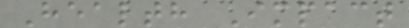Health Impact
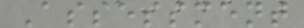Assessment
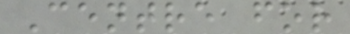Centre for
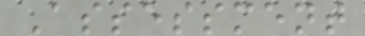Assessment
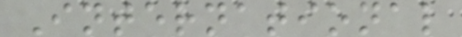International
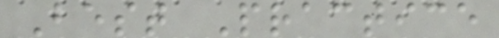Best Practice
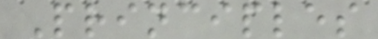Principles
